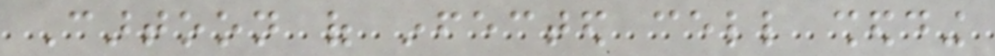Cartoon of infected cell shedding
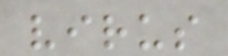virus
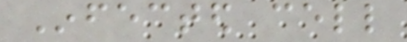Infected cell
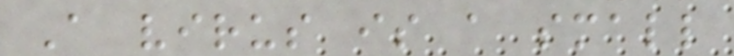A virus is a small
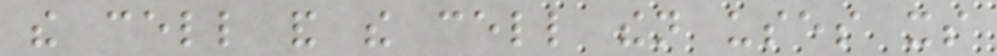the cell and the cell then uses its
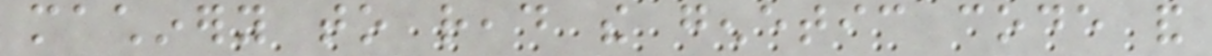machinery to read the genetic code and
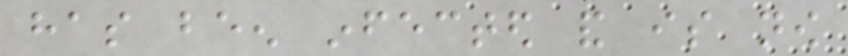has been infected and is now
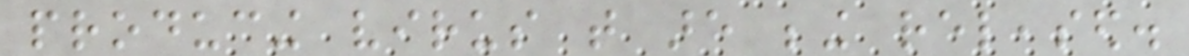producing virus that are being released.
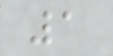1
